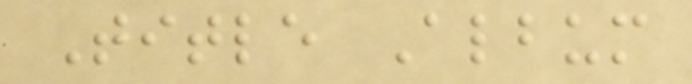Title Album
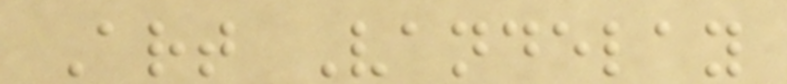Art Vandelay
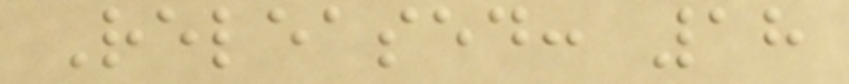Released: 18
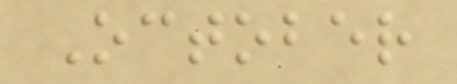October
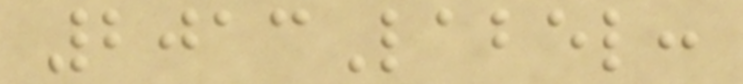2013Label:
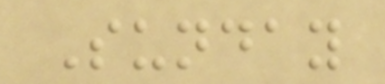Sunday
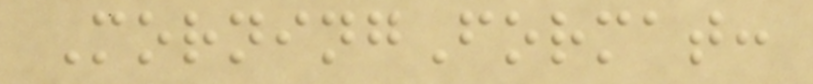MorningFormat:
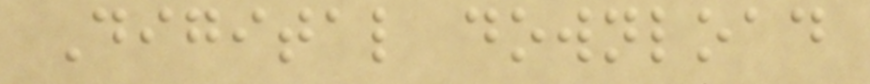Digital download
